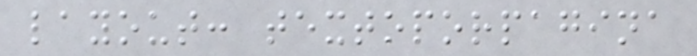layout: textoporpagina
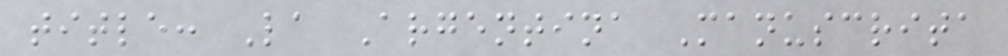title: La Argentina Manuscrita
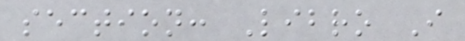section: Libro I
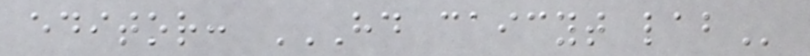editor: HD CAICYT LAB
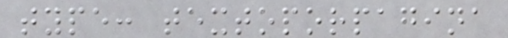type: textoporpagina
